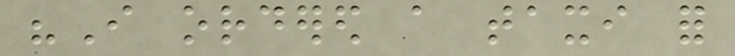"I ordered a taxi for
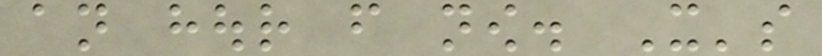an hour from now. It's
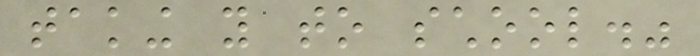taking you to school."
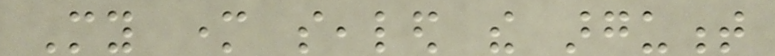My mother sealed the argument
